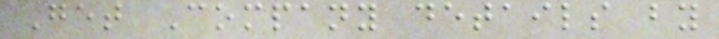Get Company details by
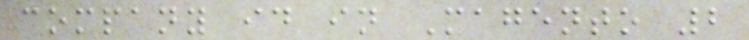company id in Magento 2
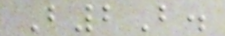B2B.
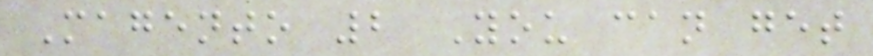Magento 2 You can get
